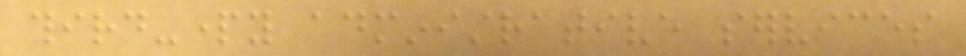third-party administrative services
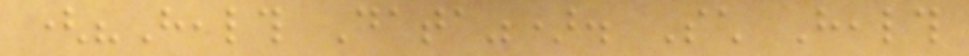("Health Data"). Such Health
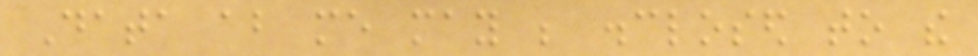Data about me may be disclosed to the
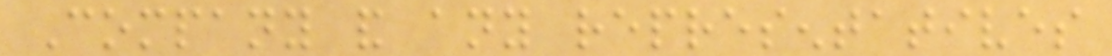Company and any representatives
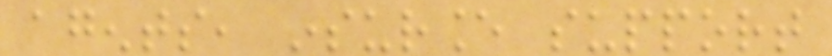agents, insurance support
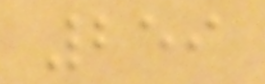259
